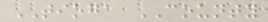TIOGA COUNTY
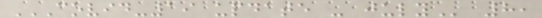COVID-19 UPDATE - JULY 8,
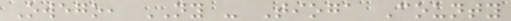Owego, NY - Tioga County
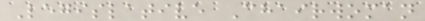Legislative Chairwoman
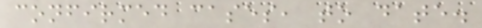confirmed cases, to date.
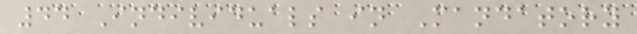44 Individuals in Mandatory
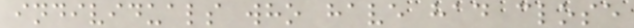individuals who have had close
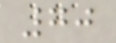70
